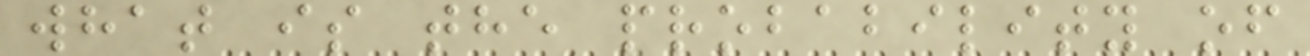what is the probability of
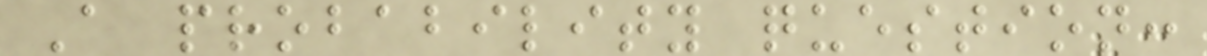A probability question:
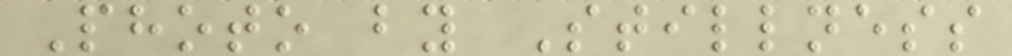Photo by Stillness
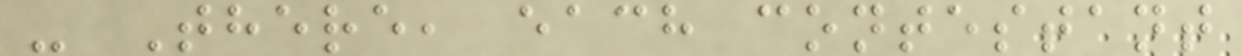- There, each contestant
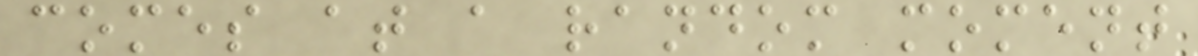comes at a random moment
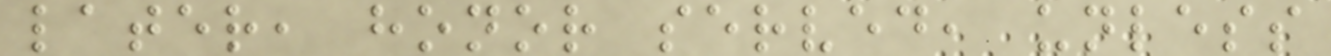later, honor served, unless
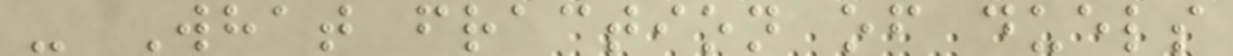- What fraction of duels
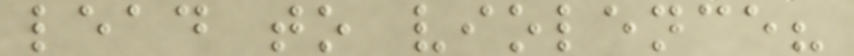lead to violence?
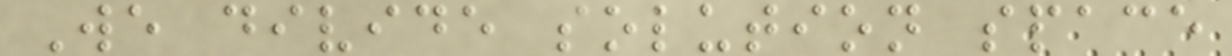We divide solution space
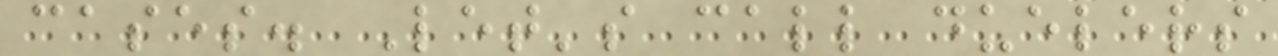cases. Let's call duelers
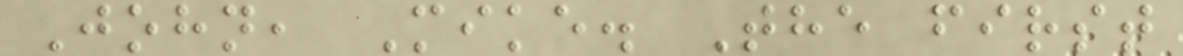John, Mike. The first
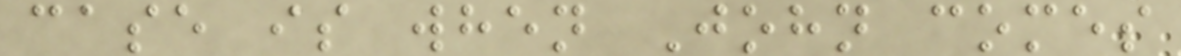case is when John comes
